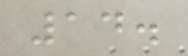14.
